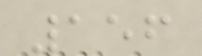156
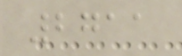2711
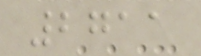2711
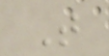T
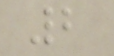2
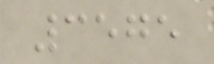3575
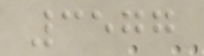3577
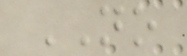NO
